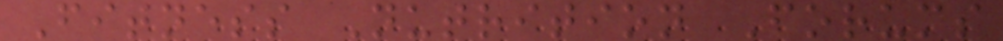Fitness Nutrition Forums
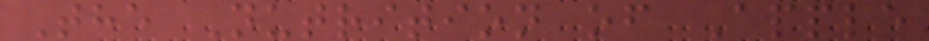The Nutrition of Apple
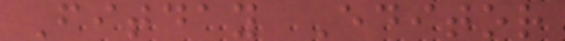Fitday Editor
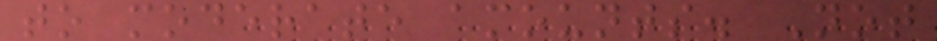to moderate amounts. Not
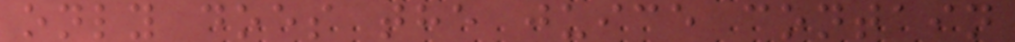only does the juice contain
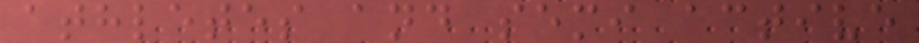athletes and semi active
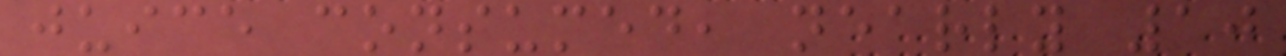juice consumed, nearly 10
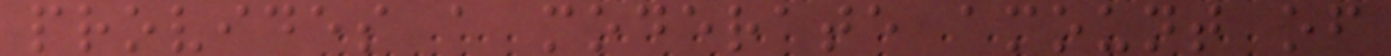provides a moderate amount of
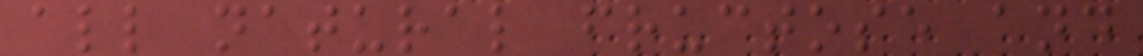all natural fructose and
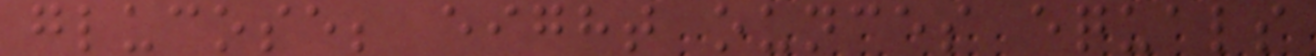glucose; eight ounces equals
